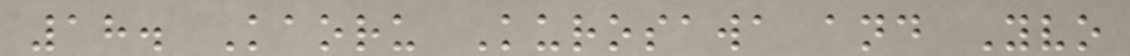18. Kaoru Kurosawa and Yvo
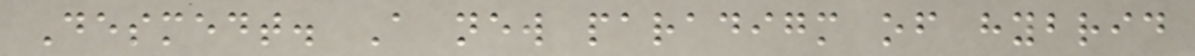Desmedt. A new paradigm of hybrid
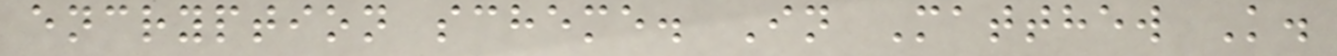encryption scheme. In Matthew K.
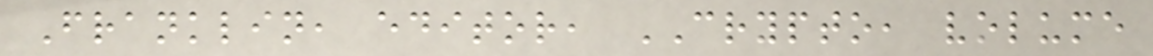Franklin, editor, CRYPTO, volume
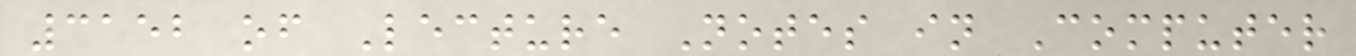3152 of Lecture Notes in Computer
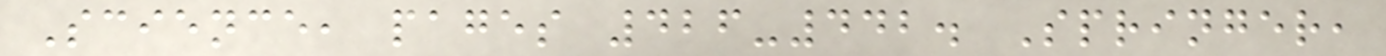Science, pages 426-442. Springer,
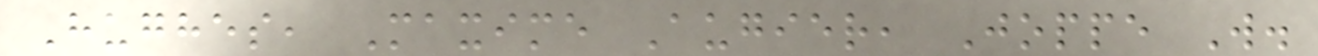Hughes, Maxime Augier, Joppe W.
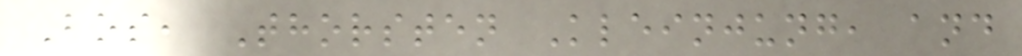Bos, Thorsten Kleinjung, and
